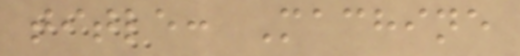title: Machine
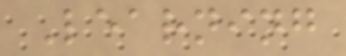Learning
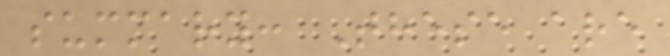summary: These are
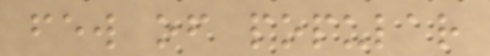few of popular
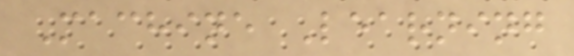Machine Learning
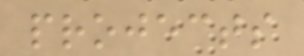projects
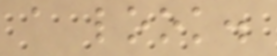a look.
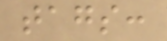tags:
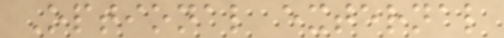Optional external
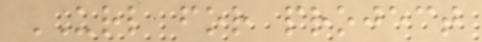URL for project
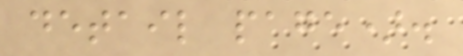detail page).
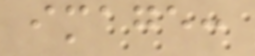image:
